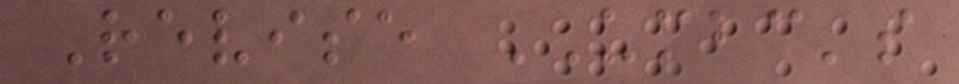Revise UMBC's
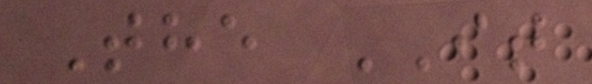The IT
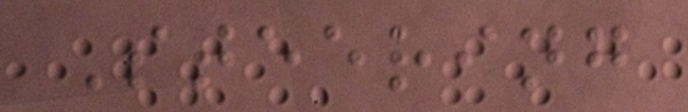Steering
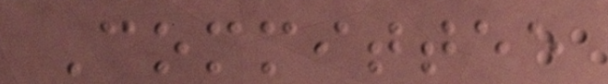Committee
